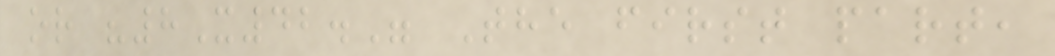or "8X42." The first part,
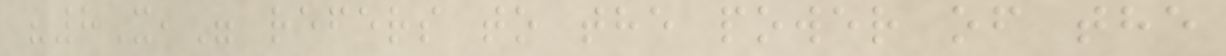"8X," refers to the power of the
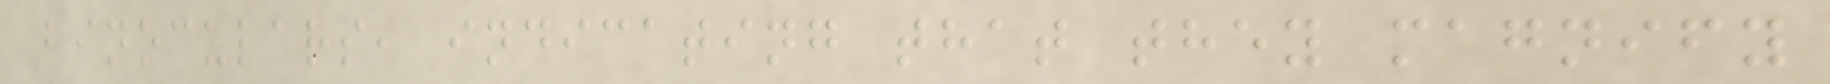binoculars, indicating that they magnify
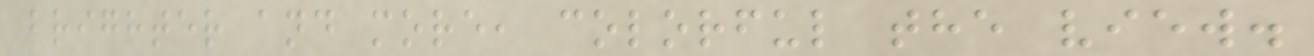brighter and more, colorful the view.
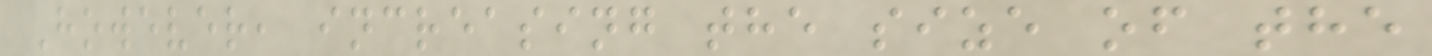However, increasing the size of the
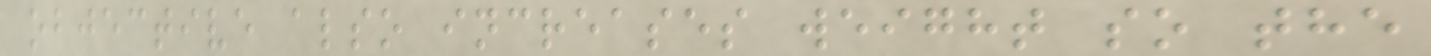objective also increases weight so the
